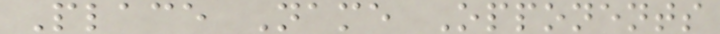Place Name Opponents
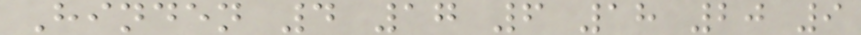Hinden 4 17 6 18 20 9
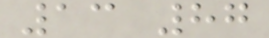13 87
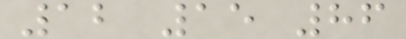12 15 86
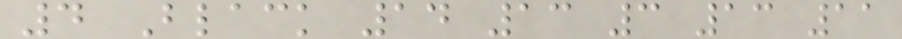4 Black 14 13 3 13 11
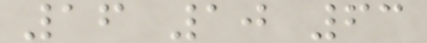16 10 63
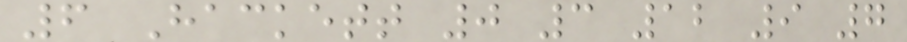6 Hackett 0 3 12 9 7
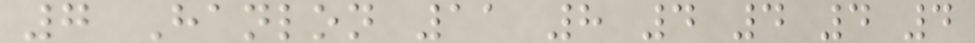7 Hanlon 11 8 4 4 4 4
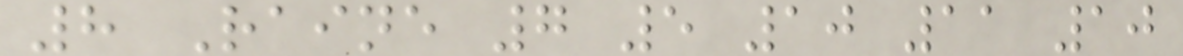8 Raine 7 5 10 11 10
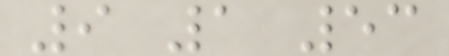9 1 53
